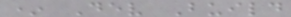* Dev Build
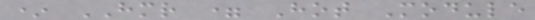* HMR = Hot Module
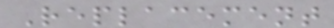Replacement
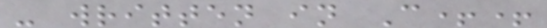- written in C++
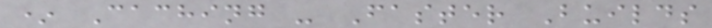* Caching - Faster Builds
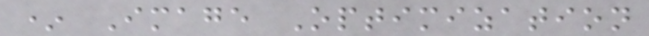* Image Optimization
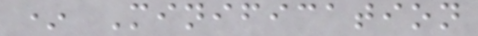* Minification
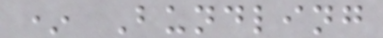* Bundling
